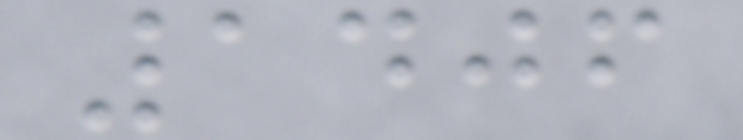1406
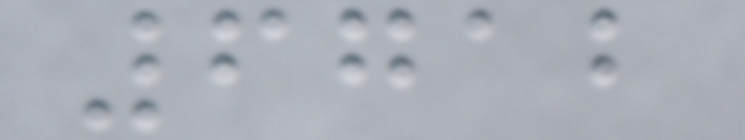6712
